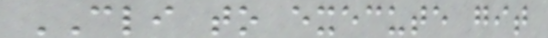CLI to execute git
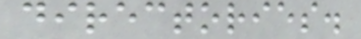directories.
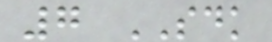7 SDK
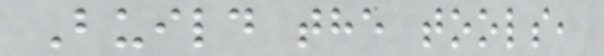Build the tools,
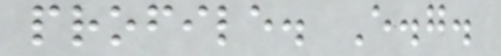profile. E.g.
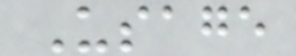Usage
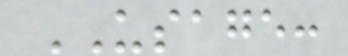USAGE:
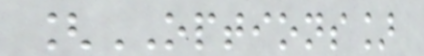[OPTIONS]
